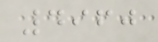4960
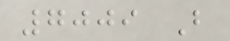7009 B
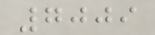7009
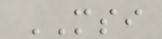MSI
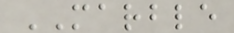MARBLE
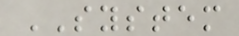SYSTEM
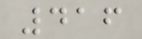416
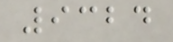9324
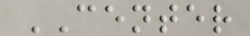CENTER
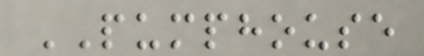PUMPHOUSE
